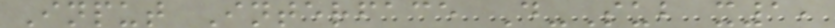Input Interface D-Sub x1,
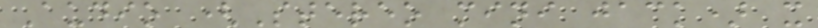Audio (Stereo mini jack) x
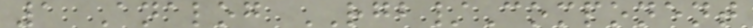1 Analog RGB/Component
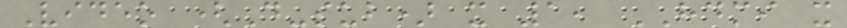Video (D-sub) x 1, HDMI x
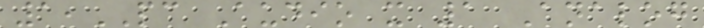1,PC Audio x 1 Analog
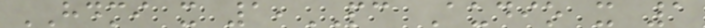HDMI x 1,PC Audio x 1
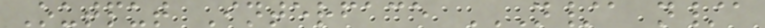Output Interface N/A N/A
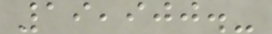19,900.-
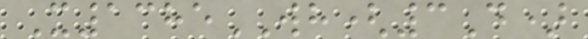X1385WH(3D)
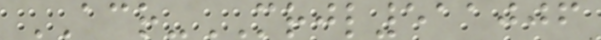ACR-MRJL511006
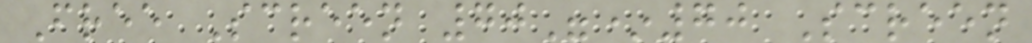Free Screen 70"*70 Screen
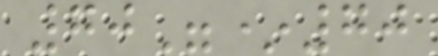70"*70
